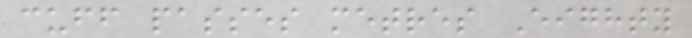cuff passes metres Eighty
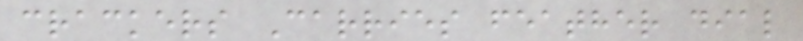crackers Carries feather dial
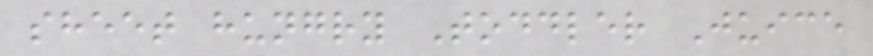sheet hungry Toddler Juice
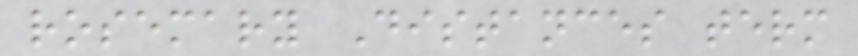rosemary Distances term
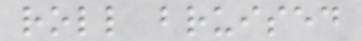roll bruised
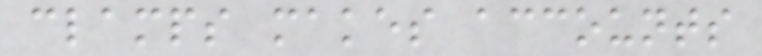clamps makes accounts
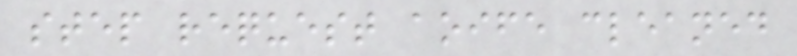step request aoife cleaned
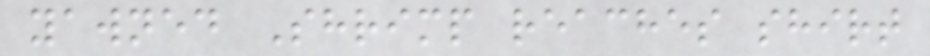yawned Shrimp reaches shirt
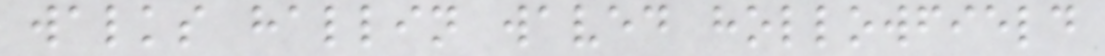walks hallin waved hollowfield
